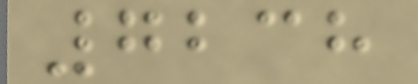7238
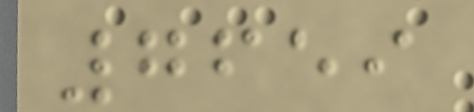7659
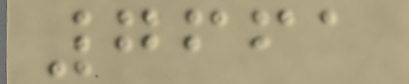7661
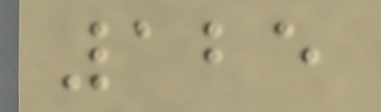125
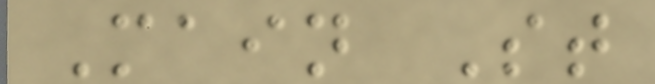Main St
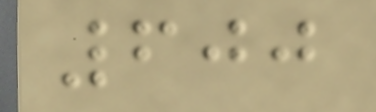600
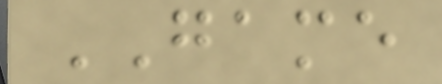GAME
